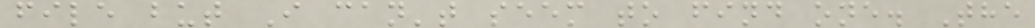file but I can't seem to find one. The
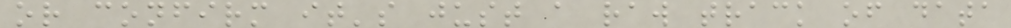or confirm it's just a raw track of data
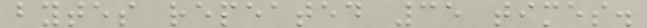bytes repeated 35 times.
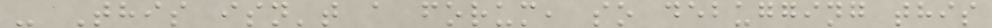- This isn't a forum, so debugging this
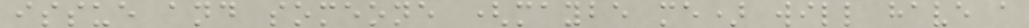issue and someone (maybe me) will have a
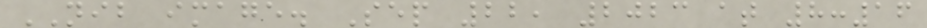NIB image. Sep 22, 2023 at 8:16
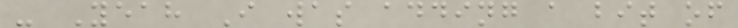- Yeah I was adding a bit of
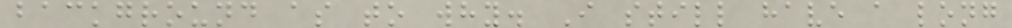background as to why. I still have a long
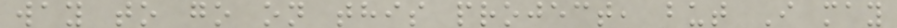way to go on this project, but I may
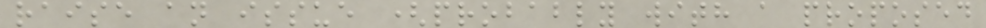raise an issue (probably with a proposed
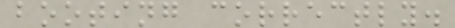booting correctly.
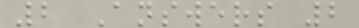2 Answers 2
